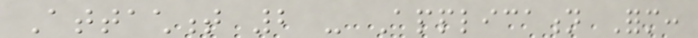Attachment 2 - Application Form:
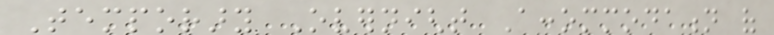Temporary Overnight Accommodation of
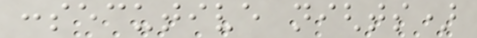consecutive nights)
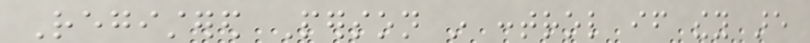Registered Person in control if they are
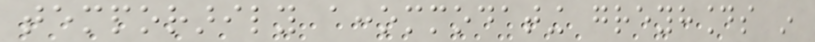temporarily accommodating greyhounds in
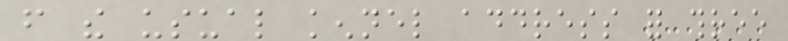from the usual kennel address for three
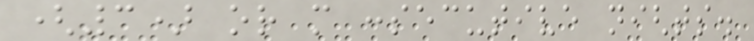(3) or more consecutive nights.
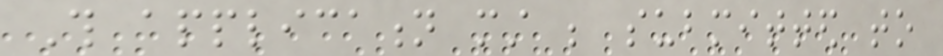This application must be submitted to
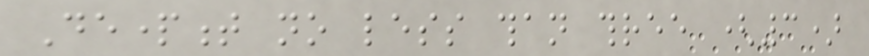Department no less than three (3)
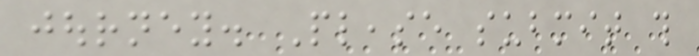journey. Please submit this
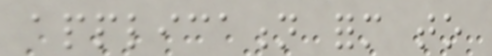application form to
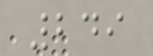249
